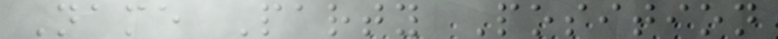Name Party Position
